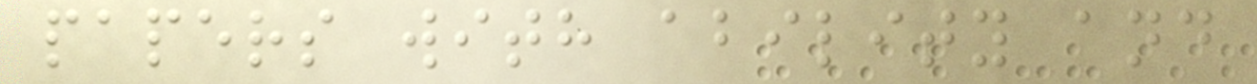papers with ability and
